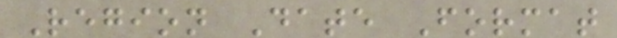Region Date Format
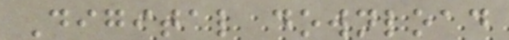Digital download
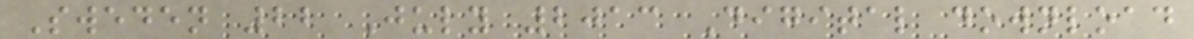Sweden 22 July 2013 Digital download
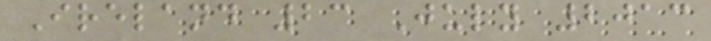Ireland 23 July 2013
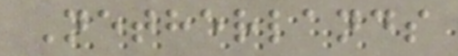Netherlands
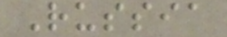Russia
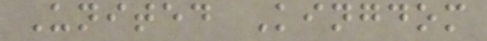United Kingdom
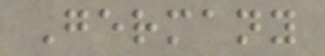Germany
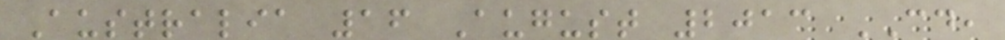Australia 16 August 2013 CD,
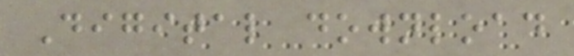Digital download
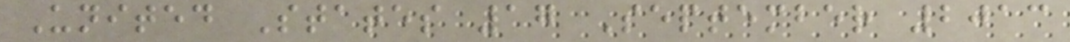United States 17 September 2013
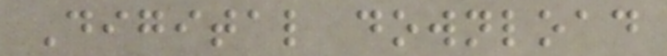Digital download
